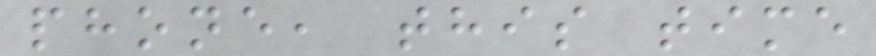phone, this time
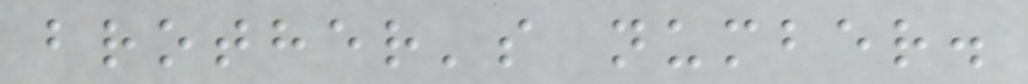brother's number.
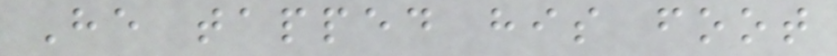He tapped his foot
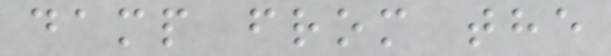damp from the
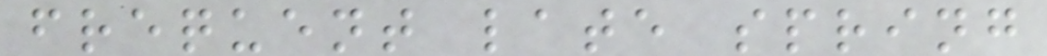frequent late spring
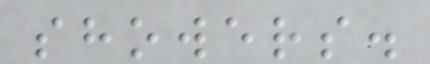showers.
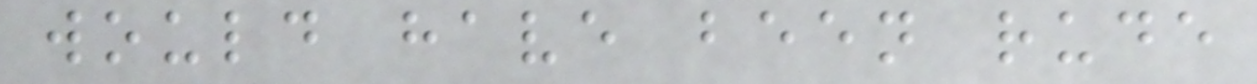would have been rude
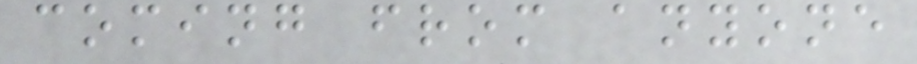coming from anyone
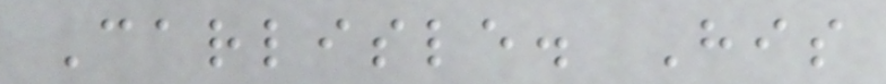Carlisle. His
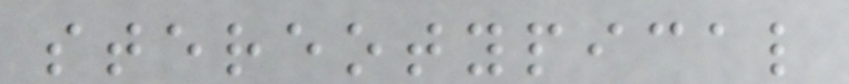stereotypical
